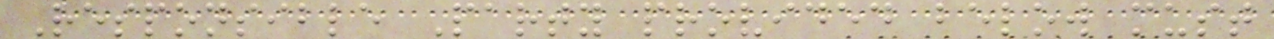Responsible Party provided below must
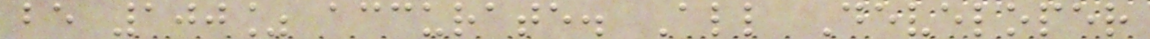be 100% accurate. All Developer
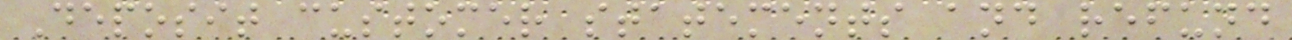Deposit customer statements and refund
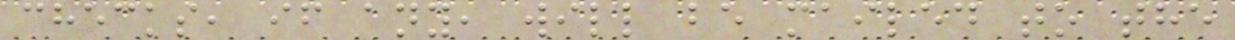checks, if any, will be mailed to the
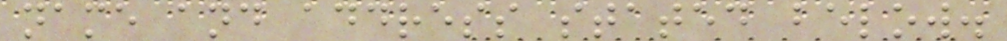name and address stated below.
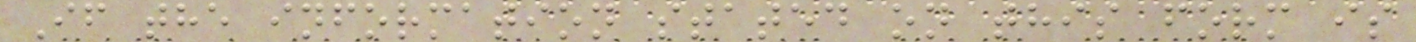If the information stated on this form is
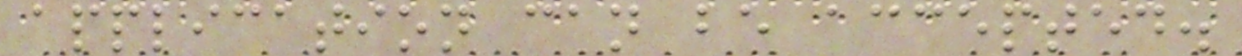application can be accepted.
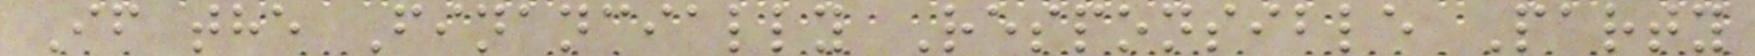If the Financially Responsible Party
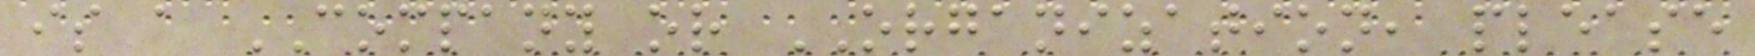is a COMPANY or ORGANIZATION, please
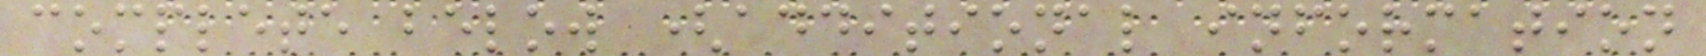complete below (additional information
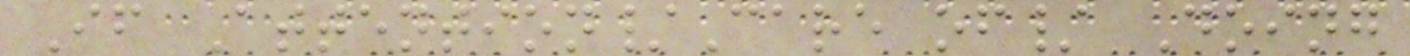If Attention/Care of/ Doing
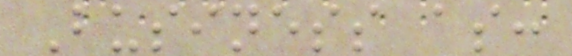Business as:
